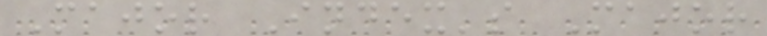Major Index's Major
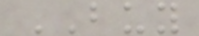BUY
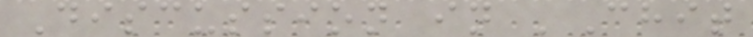Discussion in 'Chit
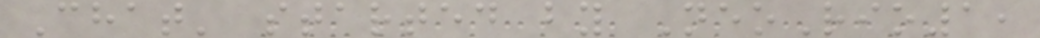Chat' started by NeoRio1,
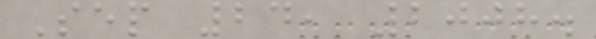Sep 24, 2008.
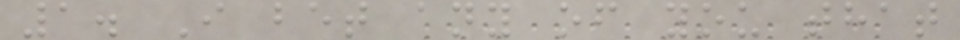1. I bet any of you that
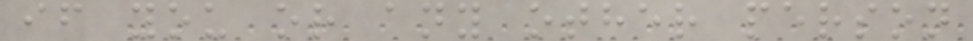if you or any other person
